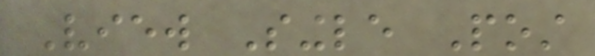View Single Post
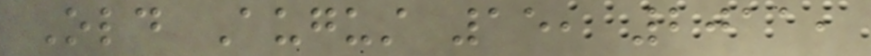Old August 15, 2011,
